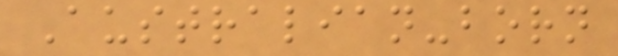Australian-born
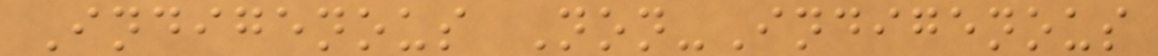Indigenous Non-Indigenous
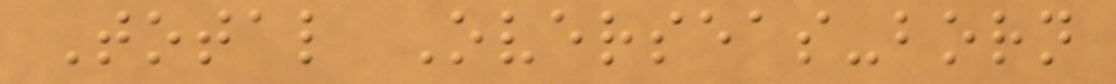Total Overseas-born
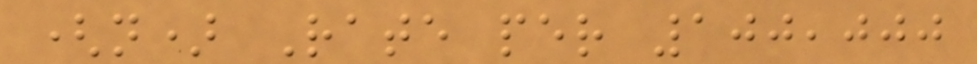(n) Rate per 100,000
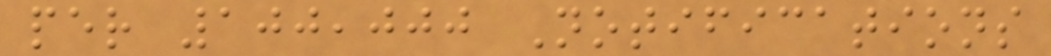per 100,000 Notifications
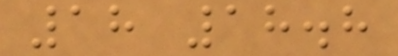18 18.8
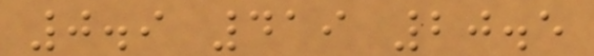0.9 419 20.5
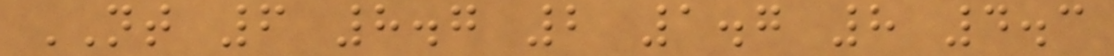NT 6 8.7 2 1.7 8 4.3
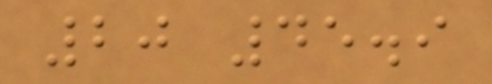20 45.9
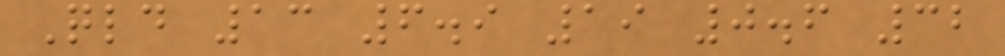Qld 13 6.9 19 0.6 32
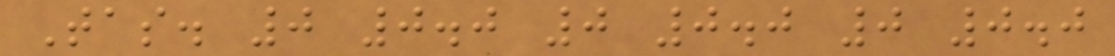Tas. 0 0.0 0 0.0 0 0.0
